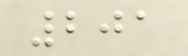201
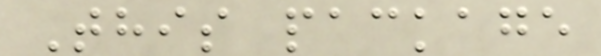This package
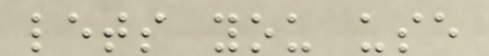lets you use
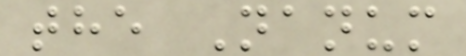the Nanum
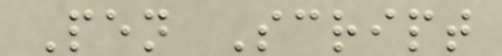Pen Script
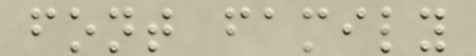font family
